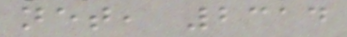net, 2314
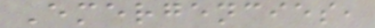Emergencies,
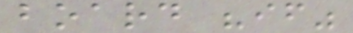board "if"
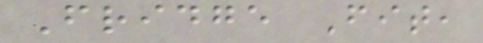Fridge Fit,
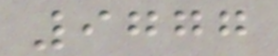9777
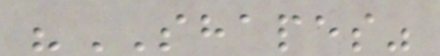"SHAPES"
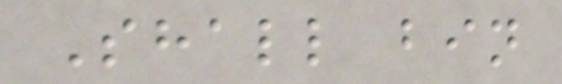Shall bin
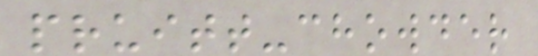pruitt-chowder
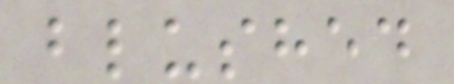blushed
